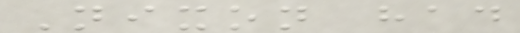Nixon had
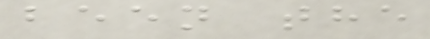been the
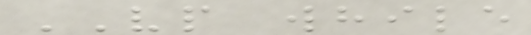VP while
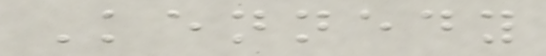Kennedy
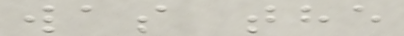was the
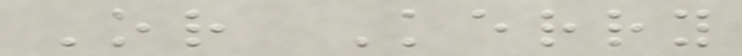Or Kerry
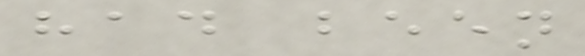had been
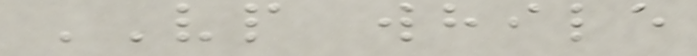VP while
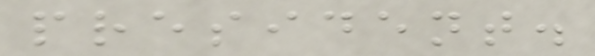president.
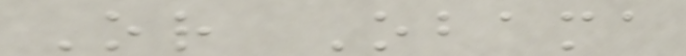Or Obama
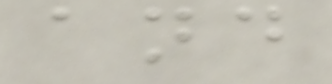and
